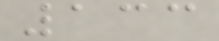133
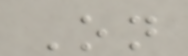On
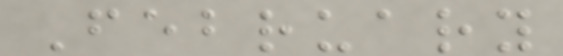February
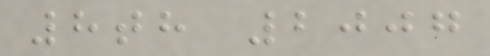8th 2007
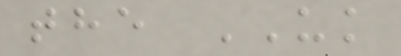the UK
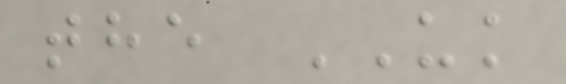the UK
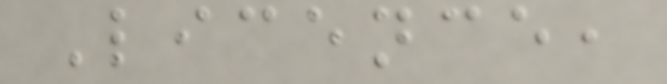Licence,
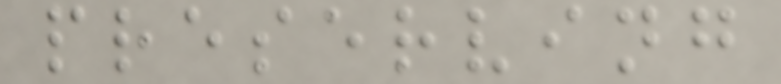preserving
